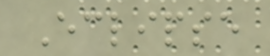Eclipse
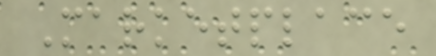Marketplace
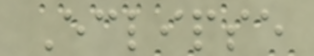Eclipse
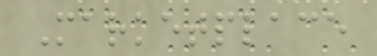Marketplace
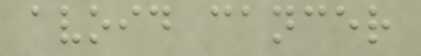avoid cancer
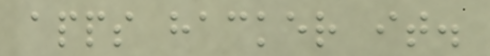apps hacker it.
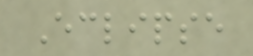Eclipse
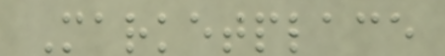Marketplace
